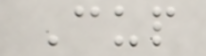Cup
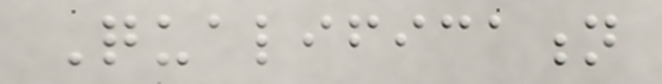Qualification
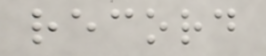record
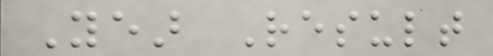Year Result
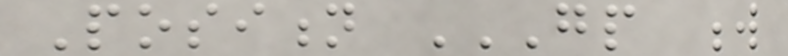Position GP W
